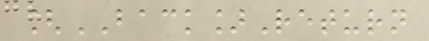[BACK]Return
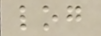log
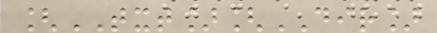[TXT][DIR]
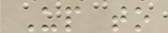Up to
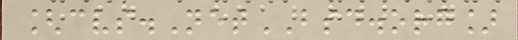[cvs.NetBSD.org]
